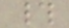#
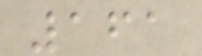161
